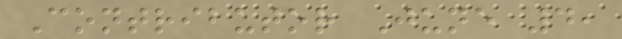Contributor June 4,
